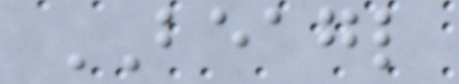BEAGL
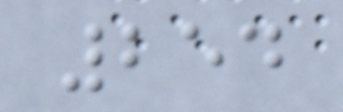254
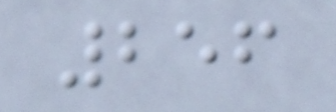256
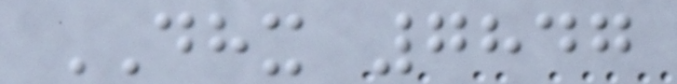DHX 7847
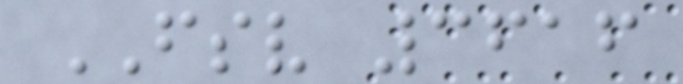FSV 3616
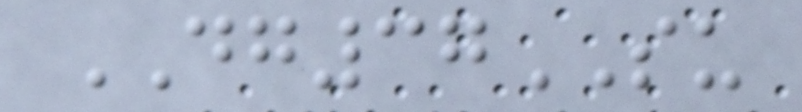DG37SU
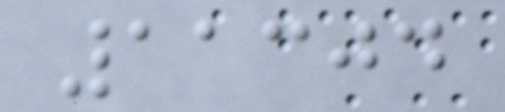11304
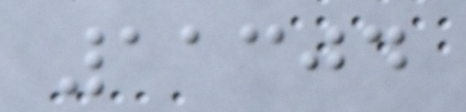11304
